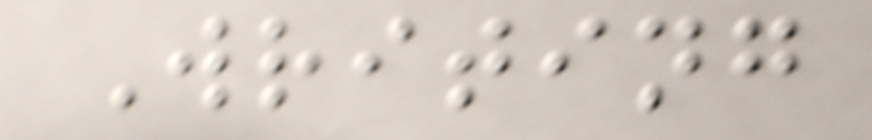Writing
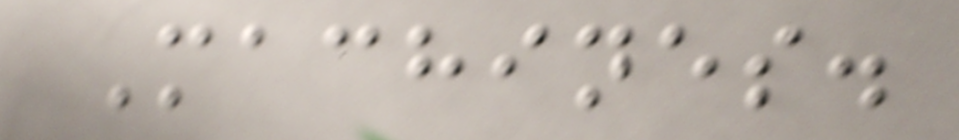Machines.
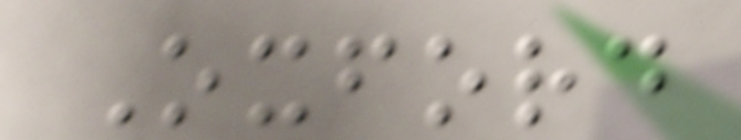Oxford
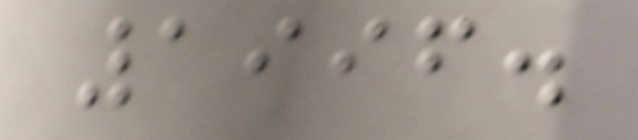1996.
